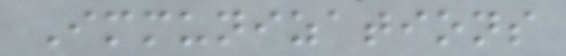Immunizations
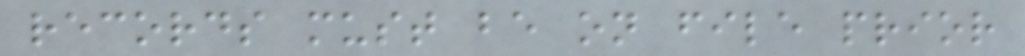records must be on file prior
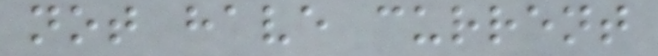not have current
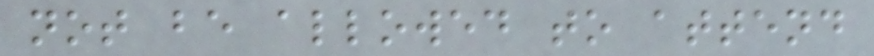not be allowed to attend
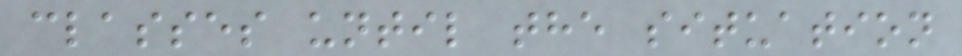classes until the situation
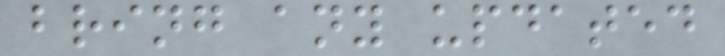bring any updated
